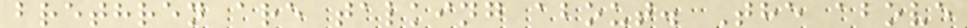brethren are talking about. The above
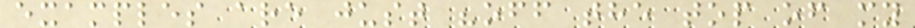examples are just "off the top of my
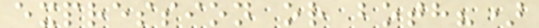expression or both?)
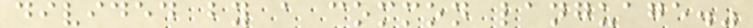divided by a common language."
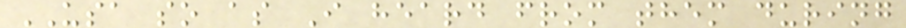USA so as I heard from them during
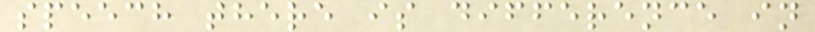speech there is difference in
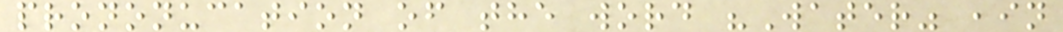prononucation of the word "Water" ,in
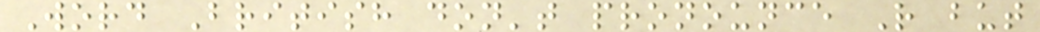Word British don't pronounce R but
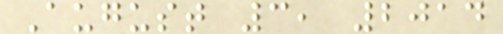August 3, 2014
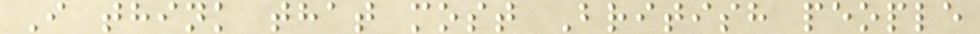I think that most British people
